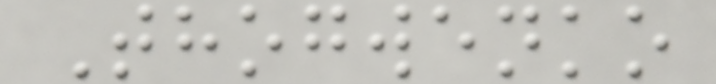Thogwenko
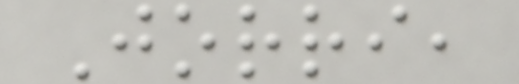Jorri,
